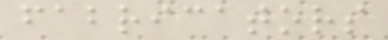fabricators
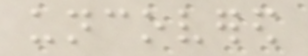uncovered
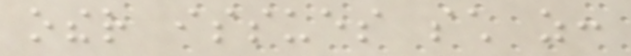other issues such as:
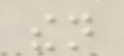then
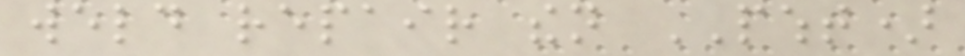weld repair then PWHT)
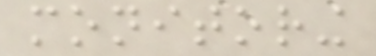monitoring
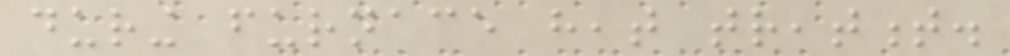during furnace heat treatment.
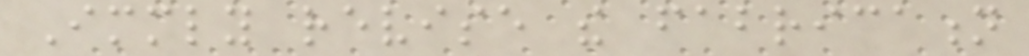Immediately revise the fabrication
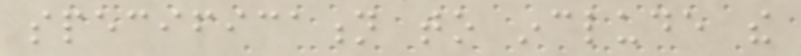specification to include the
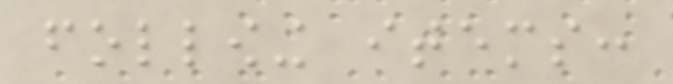following items:
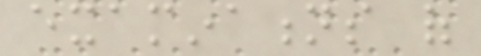examinations of
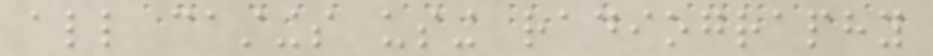all castings using radiography
